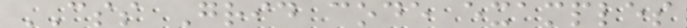CSS Grid code examples
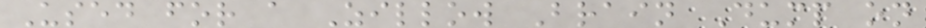Used for a Zillow Brain Dump on
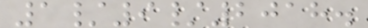1/9/2018.
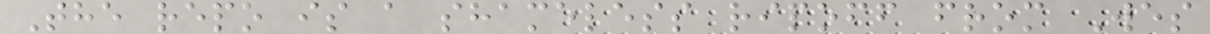The repo is a shameless ripoff from Wes
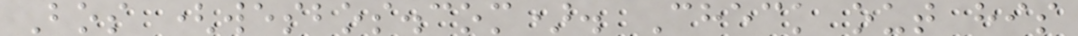Bos (wesbos.com). Check out his
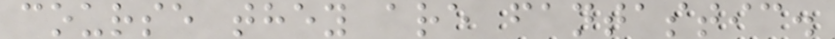course they are fantastic.
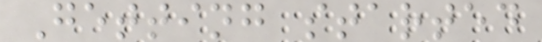Getting started
